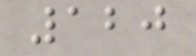120
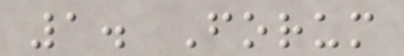1. Forum
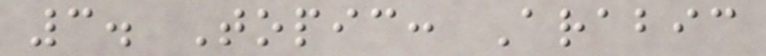3. Topic: Arabic
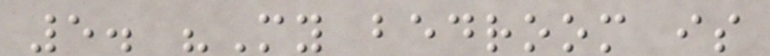5. "My bedroom is
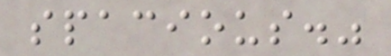spacious."
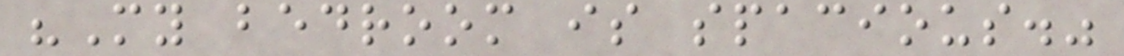"My bedroom is spacious."
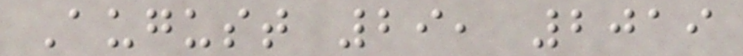August 29, 2019
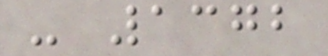- 1372
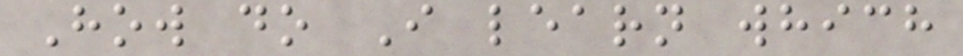How do I learn which
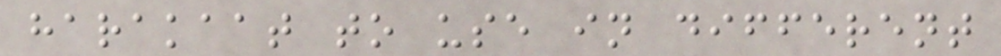harakaat to use in different
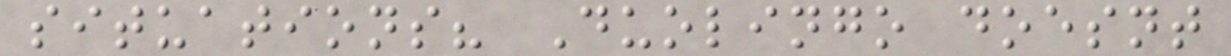situations? Duolingo doesnt
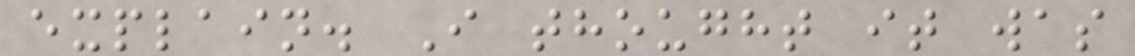explain. I thought it was
